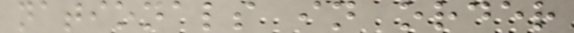nationals in order
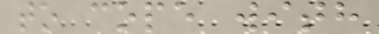to cope with
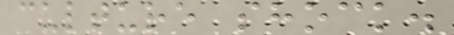culture shock.
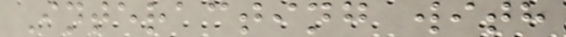Interacting with
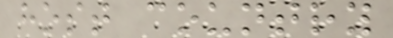host country
